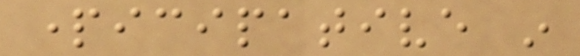participative in
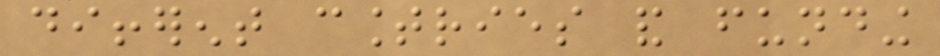different countries and funding
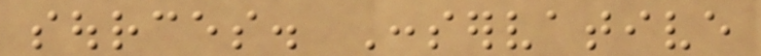sources. Conservative
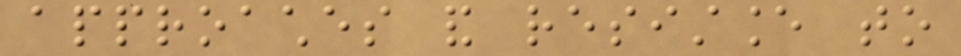approaches and resistance to
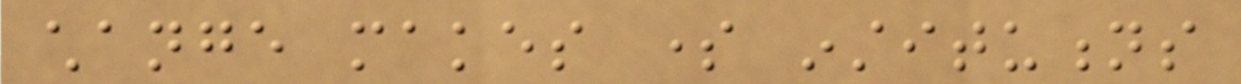change makes some institutions
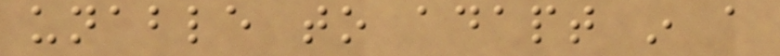unable to adapt in a
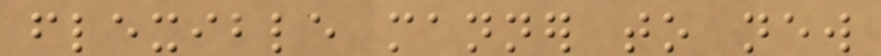flexible manner to new
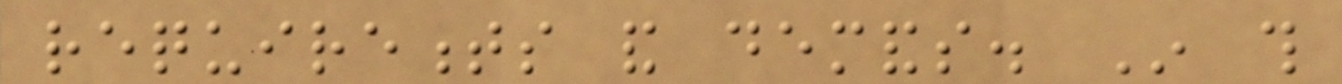requirements and demands. In this
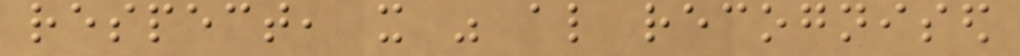respect, it was also recognised
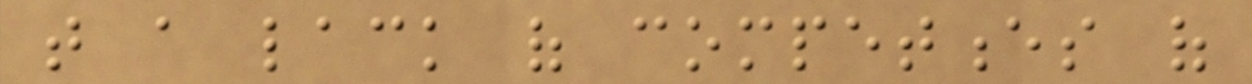that a lack of competences of
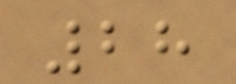28
